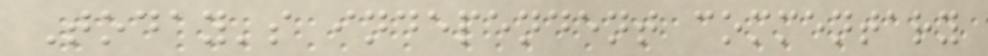Today's independent commentary
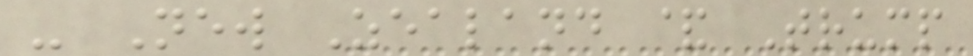- New Zealand & Trump
